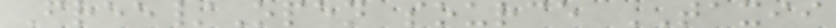Free/Open source TAXII
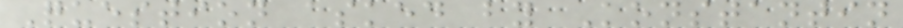Question asked by Konstantin
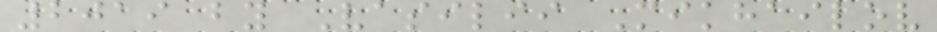2019 by Vasilii Mikhailov
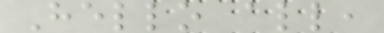Hello all,
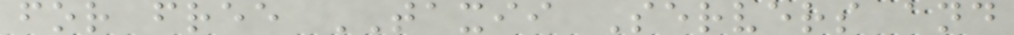for free TAXII Servers and
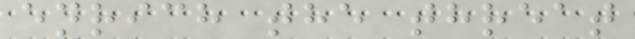enrich the threat
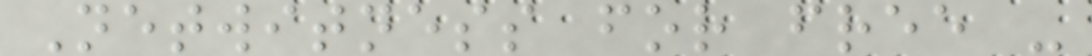Netwitness for free -
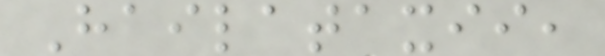Hailataxii,
